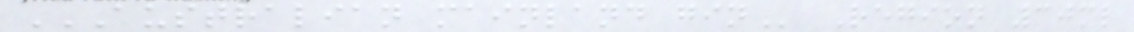AUSTRALIAN MAINLAND GIN Region 30ml
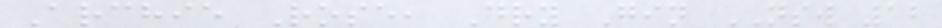Archie Rose, Dry Gin NSW 12
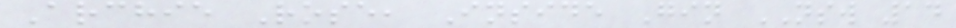Archie Rose, Inside Gin NSW 14
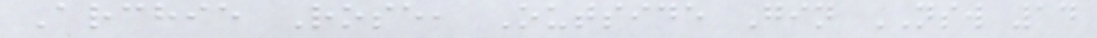Archie Rose, Outside Gin NSW 14
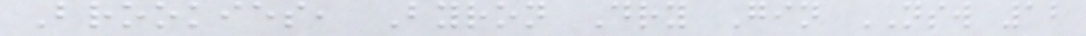Brookies, Byron Dry Gin NSW 12
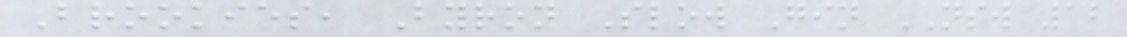Brookies, Byron Slow Gin NSW 12
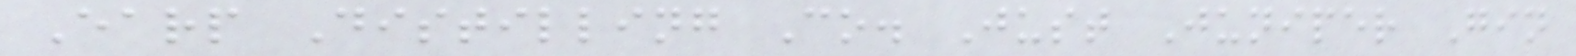Earp Distilling Co. Just Juniper Gin
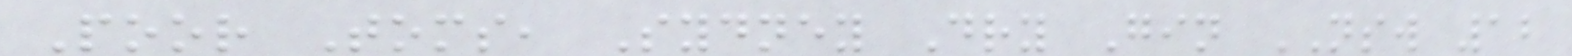Poor Toms, Sydney Dry Gin NSW 12
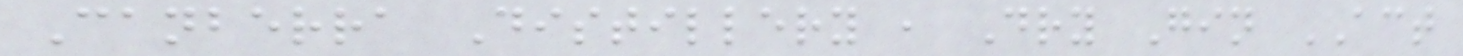Canberra Distillery , Dry Gin ACT
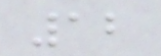12
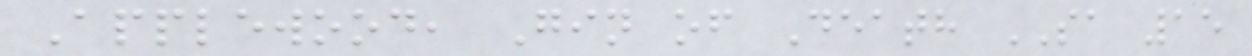Applewood, Gin of Death SA 15
